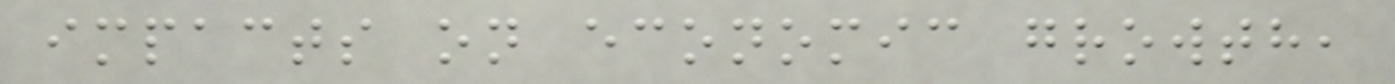impacts on economic growth,
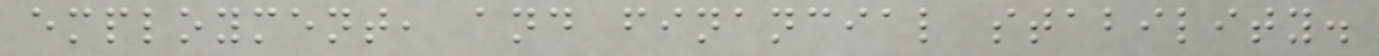employment, and financial stability.
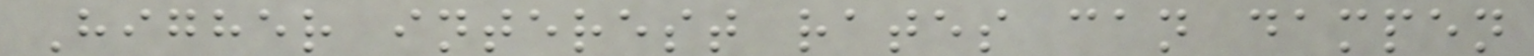Higher interest rates can dampen
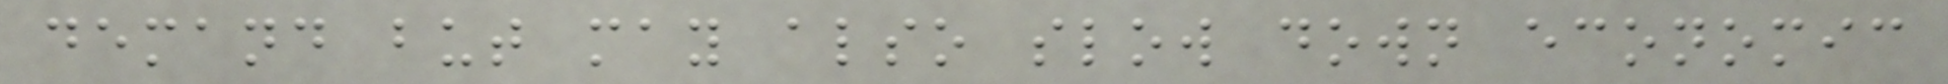demand but may also slow down economic
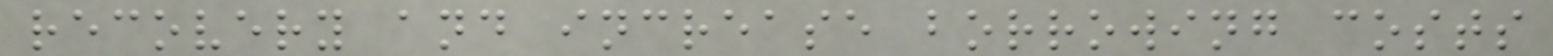recovery and increase borrowing costs
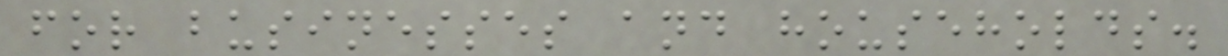for businesses and households.
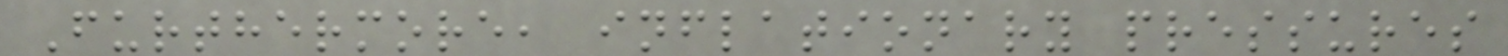Furthermore, inflationary pressures
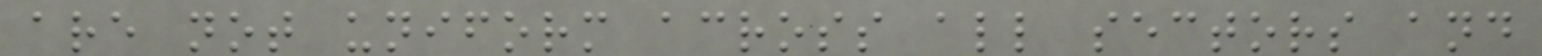are not uniform across all sectors and
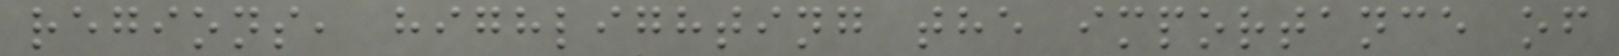regions, highlighting the importance of
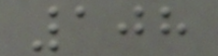108
